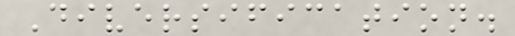Diversification.
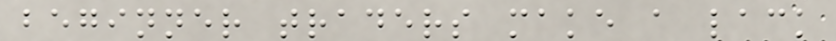beginner traders make a lack
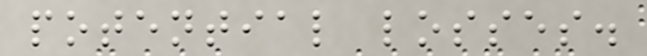potential losses.
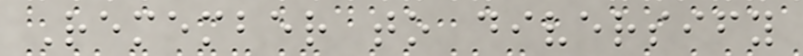Remember to diversify
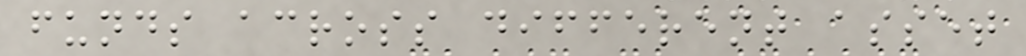funds across different asset
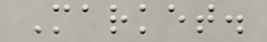Market.
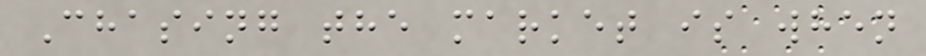Chasing the market is when
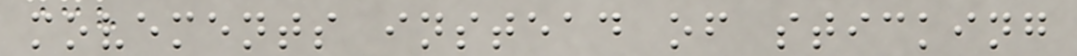movements instead of sticking
